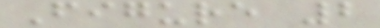Figure 2
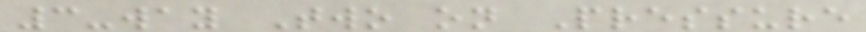3-way Two on Pressure
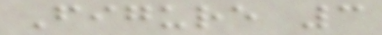Figure 3
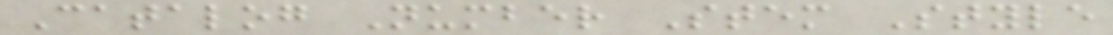Catalog Number Stem Style
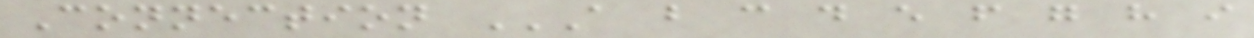Connection A B C D E F G H I
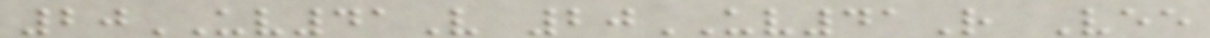20UV41V 20UV41R Vee
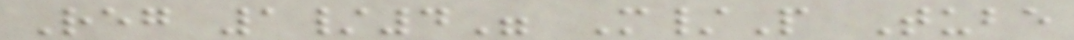Reg 1/4" M/P Tube
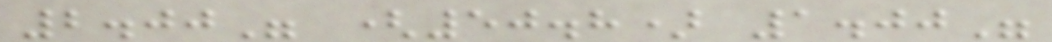2.00" (50.8) 1.00"
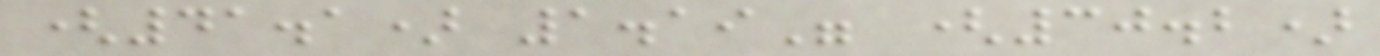(41.1) 1.19" (30.2)
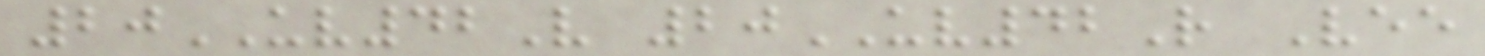20UV42V 20UV42R Vee
